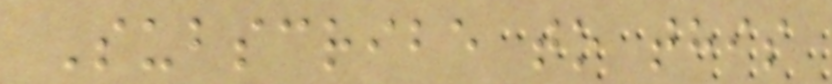Subscribe to this
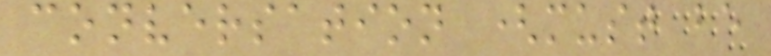conversation (must be
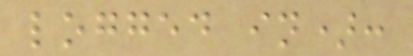logged in):
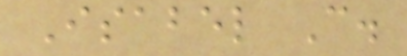Isabel C.
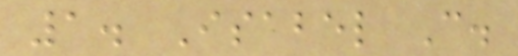1. Isabel C.
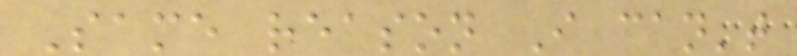Same reason I can't
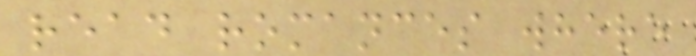read romances where
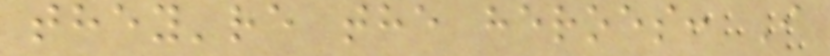they're the heroes: I
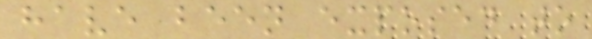have been exposed to
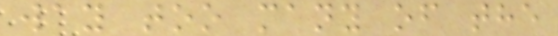way too many of the
